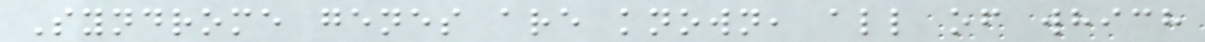Syndrome genes are known, all of which
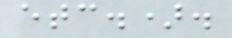etc.).
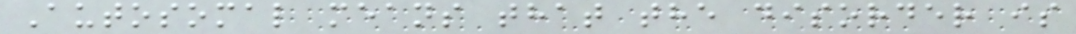Autosomal means that the disorder is
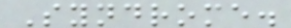Syndrome.
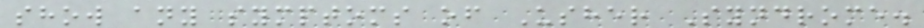show any symptoms of Usher Syndrome.
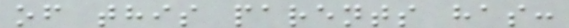of this parents has:
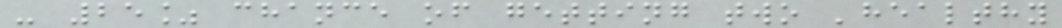- 25% chance of getting two 'healthy
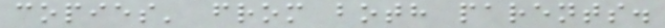copies' from both parents.
